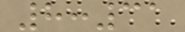8:31
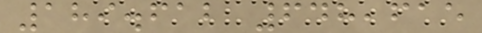189.612 648,615
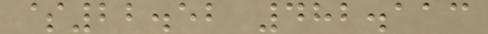$22.52 482.113
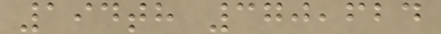194th 370,624
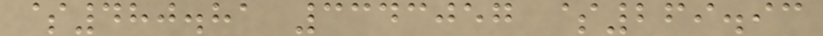$480.81 3343057 $269.93
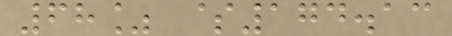68% $174.13
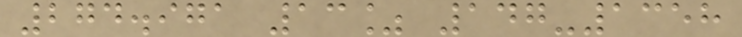274.971 13% 147-1358
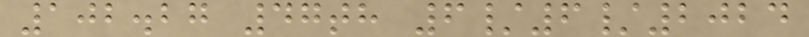102.27 47th 6/6/2024
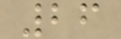26
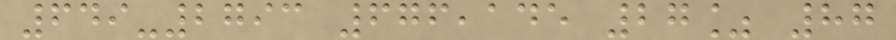649-2793 676,145 27% 87
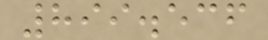899.536
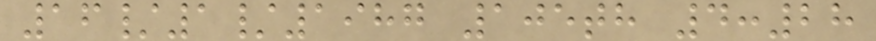16/1/1987 105th 4:28
